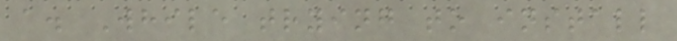a. While trying to install
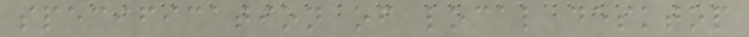specification of local desktop
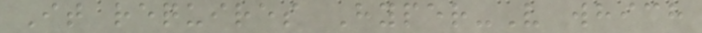It requires Hyper-V which
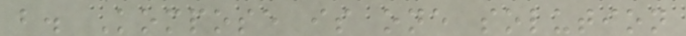b. Kompose is one solution
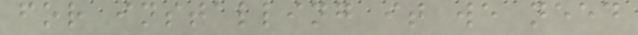for installing it we need
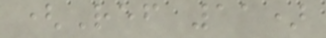(Ref 11)
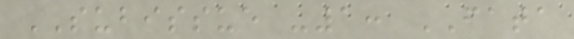SUBISSUE -1: FATA
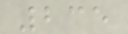235
